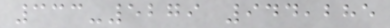333-5279 944,285
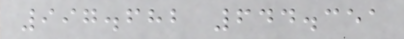997.682 644.351
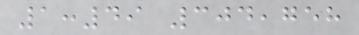1:49 304,758
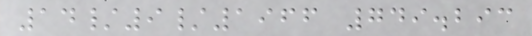14/9/1966 749.293
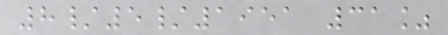8/5/1951 31%
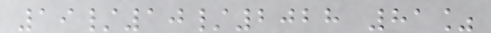19/10/2028 81%
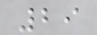29
